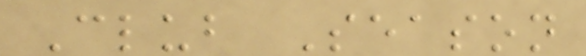Club Season
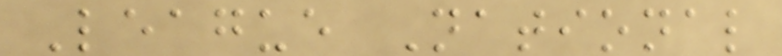League National
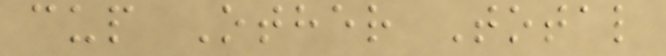cup Other Total
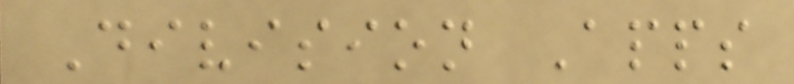Division Apps
